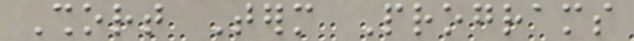Short Term Programs
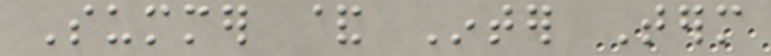Summer & Inter Term
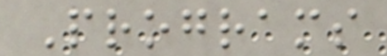Programs
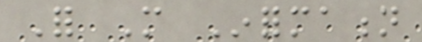For More Information
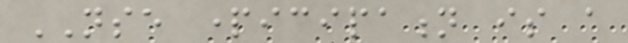NSE participation is a
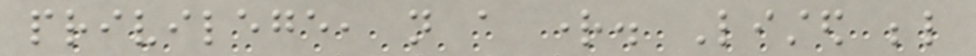privilege, not a right. Listed below
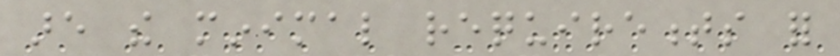are the minimal requirements for
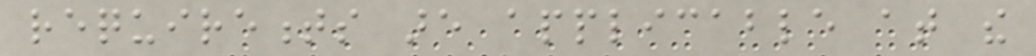requirements are applicable at the
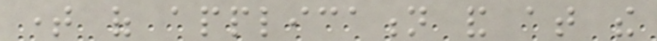time of application and at the
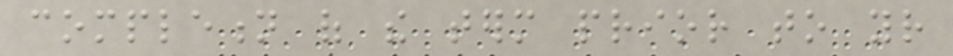completion of the term prior to your
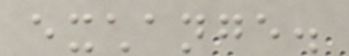exchange.
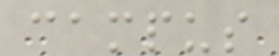campus
